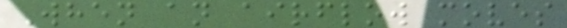When an airflow moves
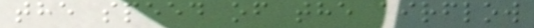the speed of the airflow
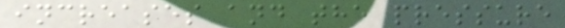increases and the pressure
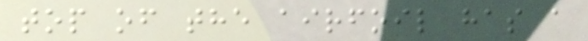top of the airfoil has a
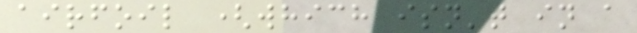airfoil (which isn't in a
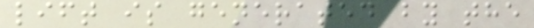lift is generated by the
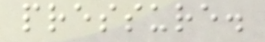pressure.
